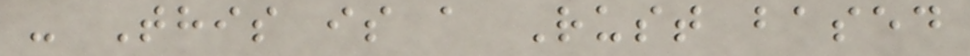- This is a Rust based
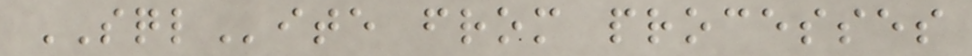SQLite from processes
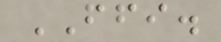FFI.
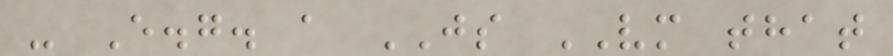- E.g. a JS VM that
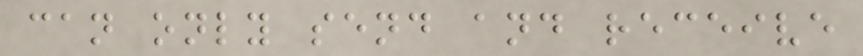can only send and receive
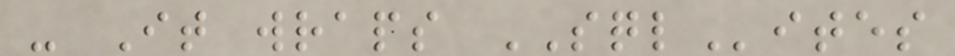- It wraps SQLites
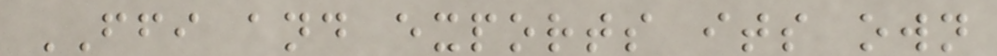FFI and exports its own
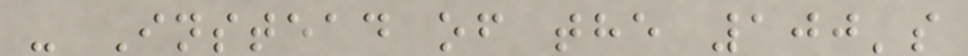- Instead of the 100's
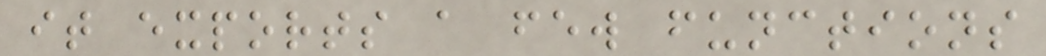it exports a few functions
